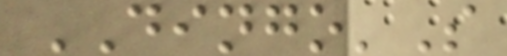DINGO'S
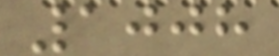1008
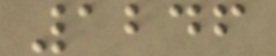1246
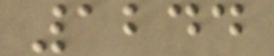1244
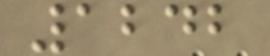1242
